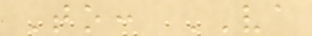To: VA
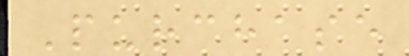Purchase
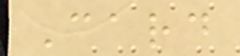Card
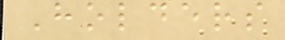Holders
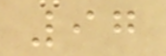97
